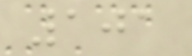101
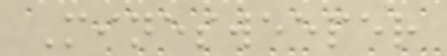Minesweeper
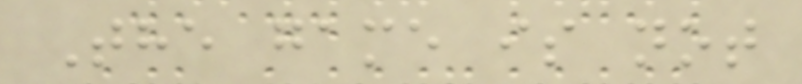The game is not
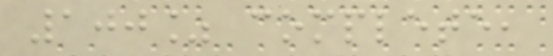100% complete,
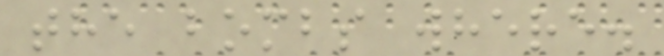the bombs where.
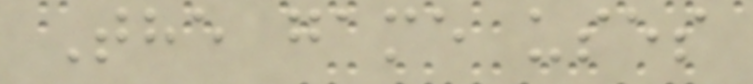The game uses
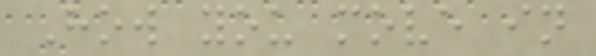How you move in
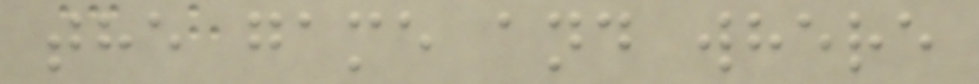the game and where
